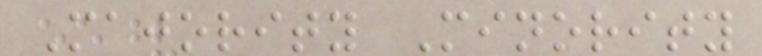Majority Minority
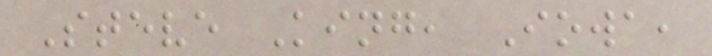Steve King, Iowa,
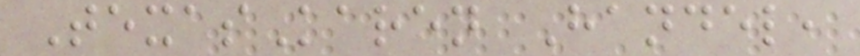TexasKaren Handel,
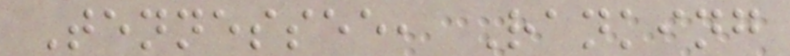Tennessee, Ranking
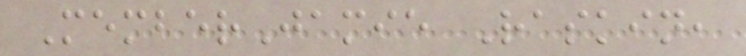MemberJamie Raskin,
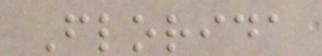Florida
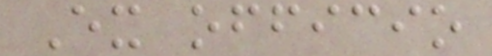Ex officio
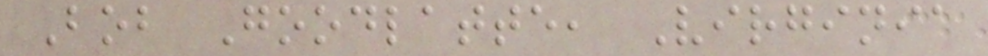Bob Goodlatte, Virginia
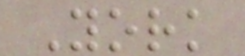York
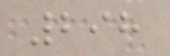298
